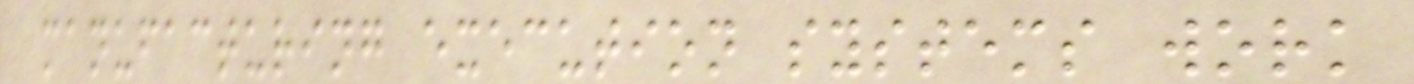manufacturing execution systems work
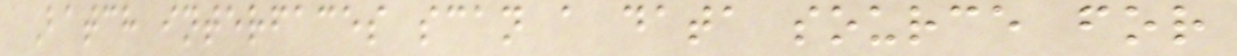Batch interfaces scan a data source for
